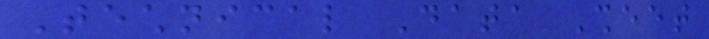Technical Data Sheet
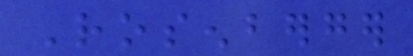Rosenberger
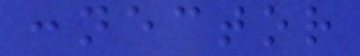connector
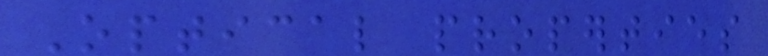Optical properties
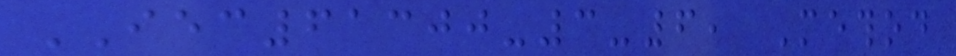IEC61300-3-6, Method
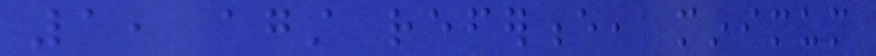1, against reference, minimum
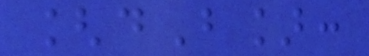[dB]:
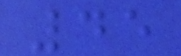45
